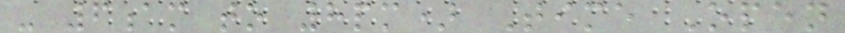- 6am to 8pm) Time Open
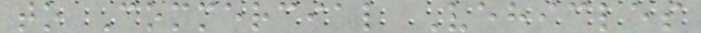to Commercial Vehicles
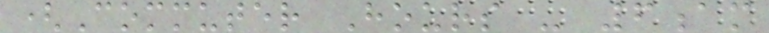(Commuter Hours - 6am
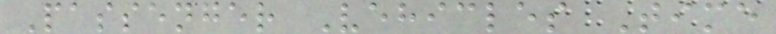Passenger Vehicles Time
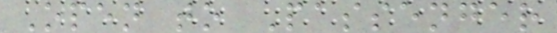Open to Passenger
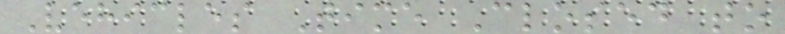Vehicles Time Closed to
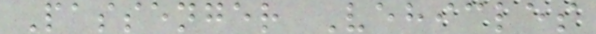Passenger Vehicles
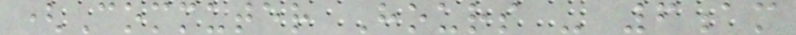(Commuter Hours - 6am
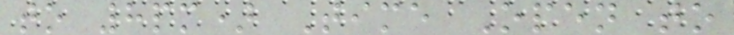to 8pm) Time Open to
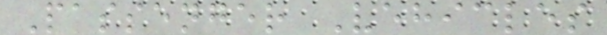Passenger Vehicles
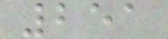251
